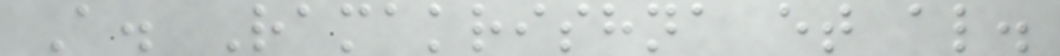A. Ramakrishna et al.
